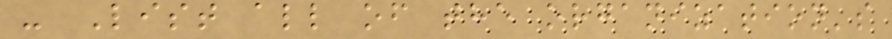- List all of the organization's
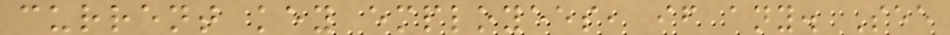current key employees, if any. See
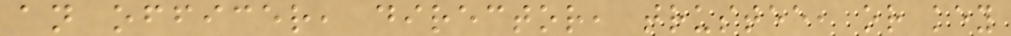an officer, director, trustee, or key
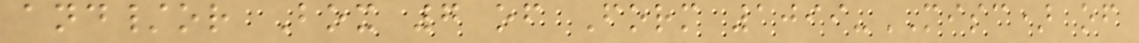and/or Box 7 of Form 1099-MISC) of
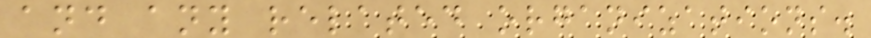and any related organizations.
